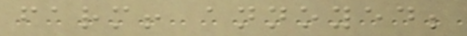farm! annoyed;
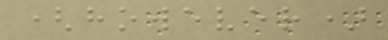(however)
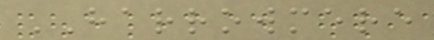HARROWMERE
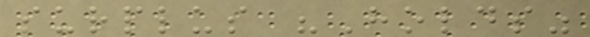surplus "Holds"
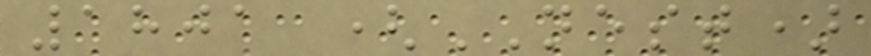1801 (NEST)
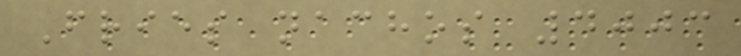Fries nachos 4003
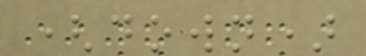(down)
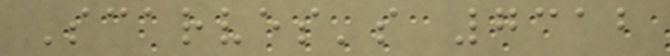Scarves's 7312
